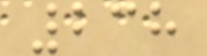238
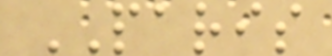PARIS
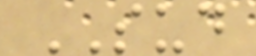SUD
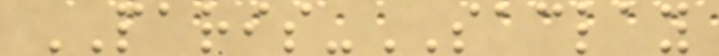PARIS-SACLAY
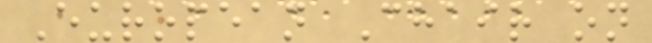European Chair on
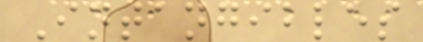Intangibles
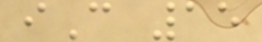iC 15
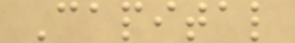Capital
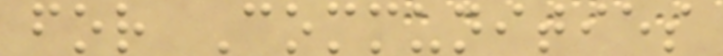for Communities
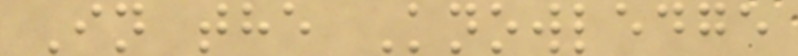In the Knowledge
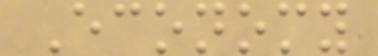Economy
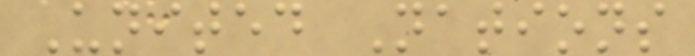United Nations
